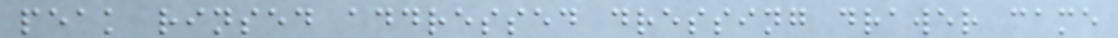peak rinsed addressed dressing drawer came
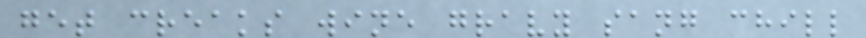get creaks wine gravy sang chill
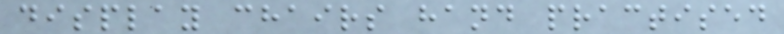display chairs hand practised
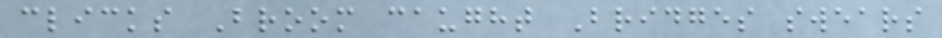clicks Broom caught Bridges swears
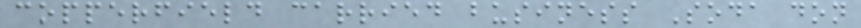copperfield carried business Soda don
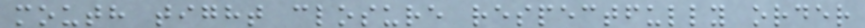mouth tight closure respectfully order
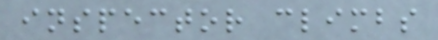inspector climbs
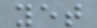yet
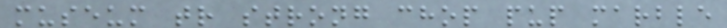museum tr strong chop pup marble
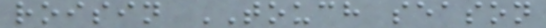roisin TOUCH season
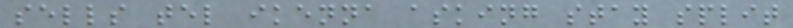sells tel ikenna asking stay split
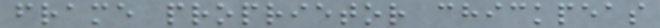frame proprietor chickpeas
